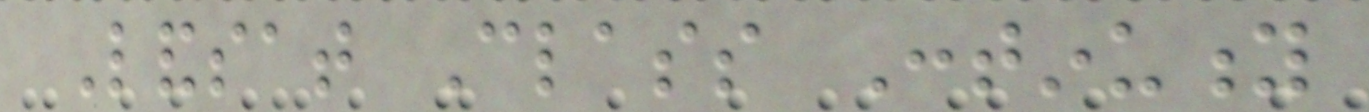Landsat Class Continuity
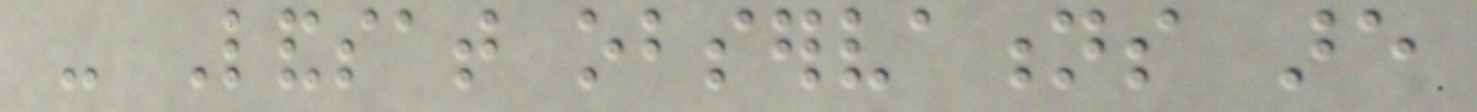- Landsat observations are
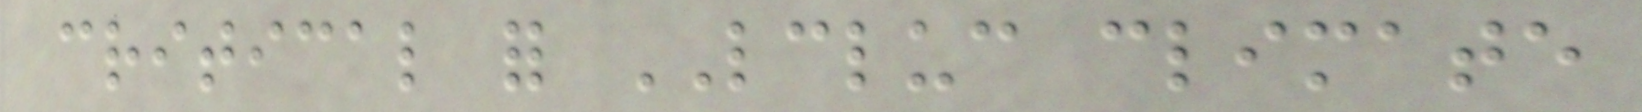critical for LCLUC climate
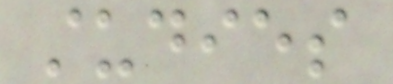studies
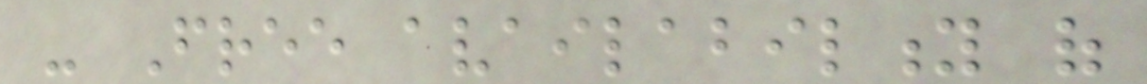- Free availability of
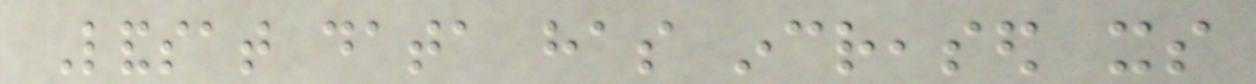Landsat data has increased its
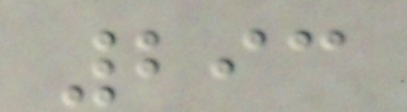293
